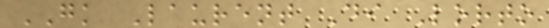GK Laurent Di Lorto
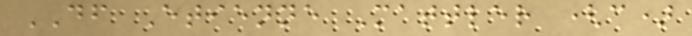DF Etienne Mattler (c)
